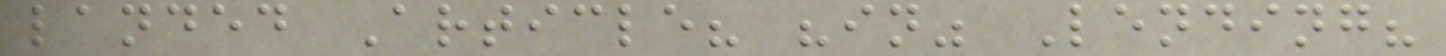landed Article? "in" Lending?
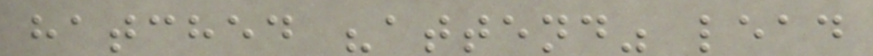hatched "attend" lead
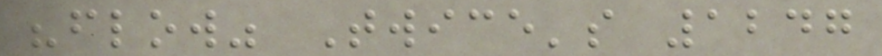"flow" Twice's 1247
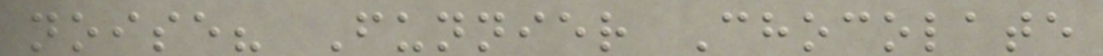noise? Funnier Chocolate
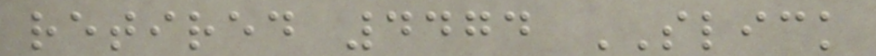retired 4474 SLICK
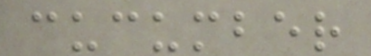cucumber
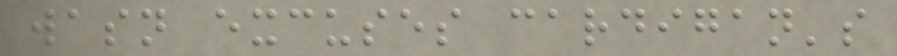wasn excuses cardigan's
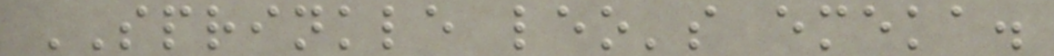SPRINKLE leo's emeka.
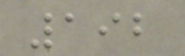192
